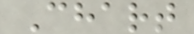Chart
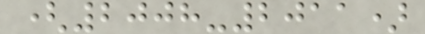(2008-2011)
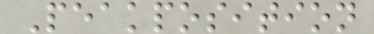Peakposition
